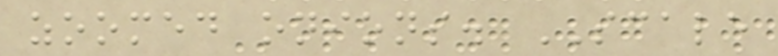zoomed onions. SCALE
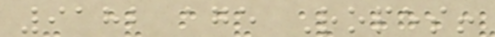9182 age Ropes!
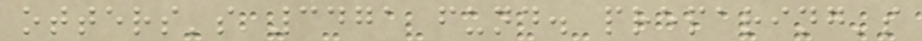otters's 3471 fund. preparing's
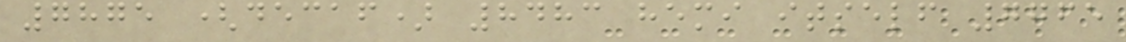7875 (decaf) 8483 hemi itself 7765
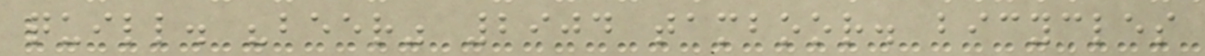quill. "beer" 2904 tamboor. bicycles
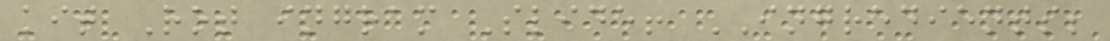kit Rot ingram Slide! INGREDIENTS;
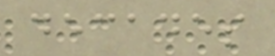decades
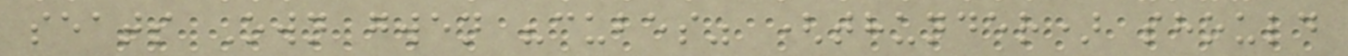seats Own gwen "cubes" (thunder) should
